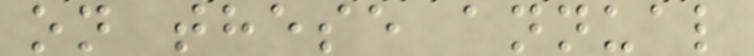on these annual
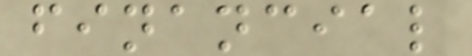financial
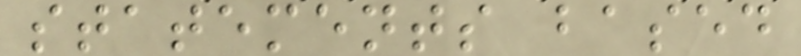statements based
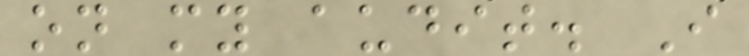on my audit. I
